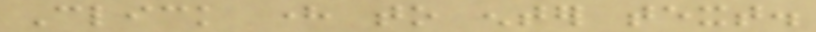Click here to enter text.
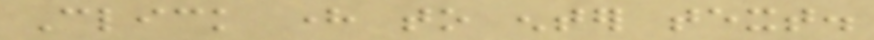Click here to enter text.
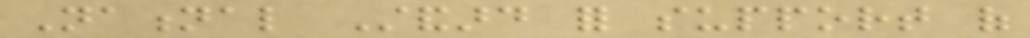National Standard for support of
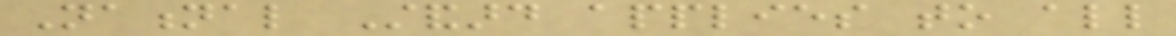National Standard applies to all
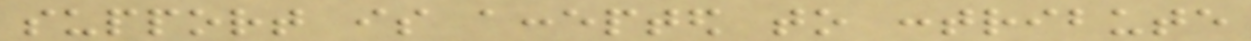support is accepted to contribute
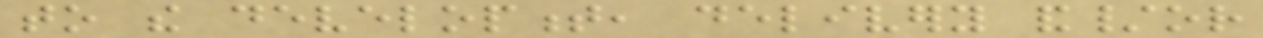to the development, delivery and/or
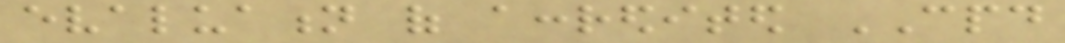evaluation of accredited CPD
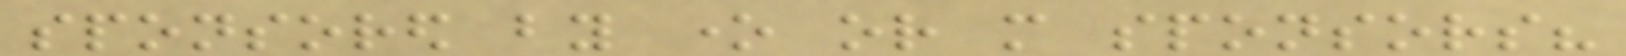sponsored by one or more sponsors?
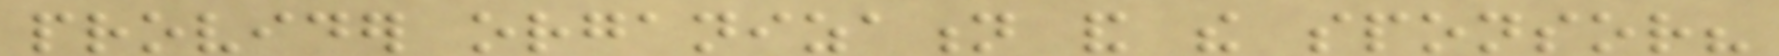provider organization and the sponsor?
